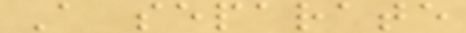A separate
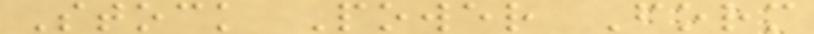Stock Power Form
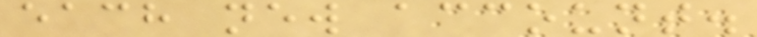each new account.
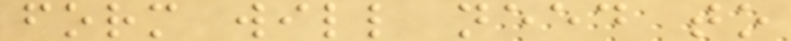form will need to
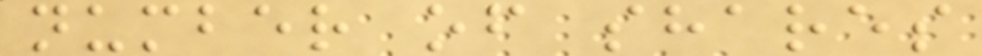number of shares
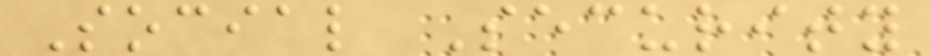Social Security
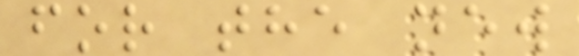for the new
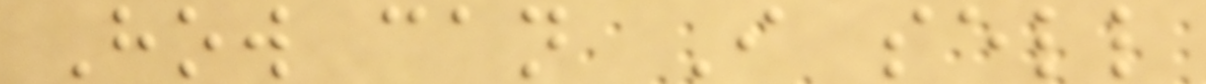How can I sell
